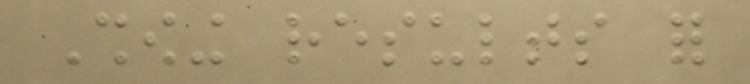Showing results for
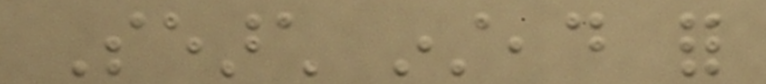Search instead for
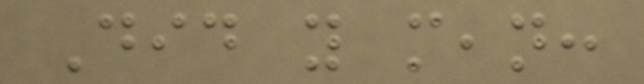Did you mean:
